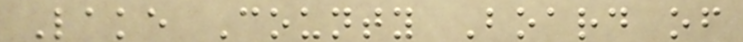Lake County Board of
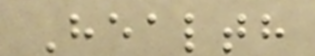Health
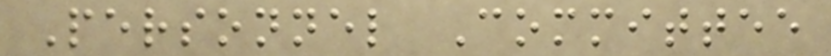Personnel Committee
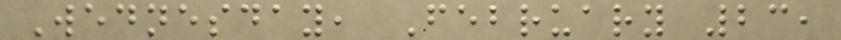Wednesday, February 23,
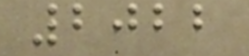2022
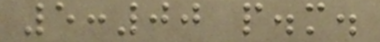5:00 p.m.
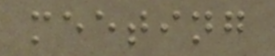meeting
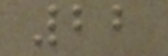22
